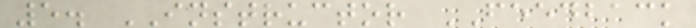5. INSTRUCTOR FEEDBACK
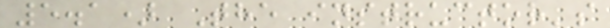5.1) The instructor's
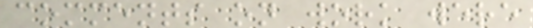comments on work were
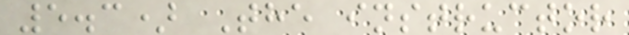5.3) The instructor
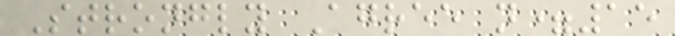Strongly Agree n=15
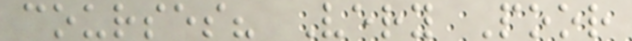courses? Very Poor
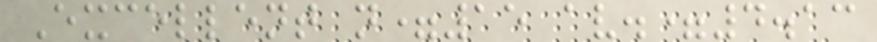Excellent n=15 av.=4.13
